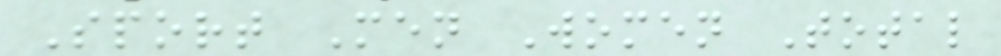Sport Men Women Total
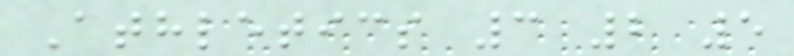Athletics 3 2 5
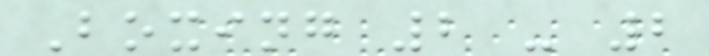Boxing 2 - 2
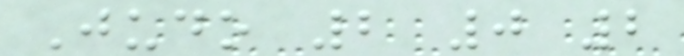Judo 2 0 2
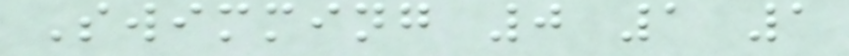Swimming 0 1 1
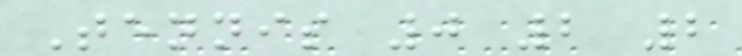Tennis 0 2 2
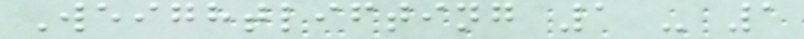Weightlifting 1 - 1
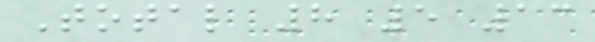Total 8 5 13
